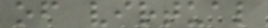of virtual
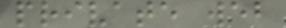private web
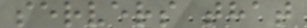servers that
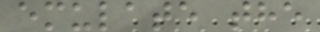emulate the
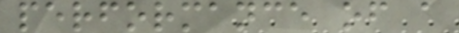performance of a
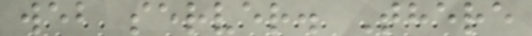web server. There
